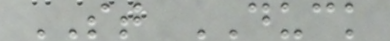ST DUCK
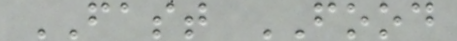FAST FOOD
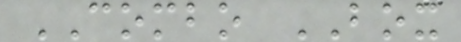COMBO BOX
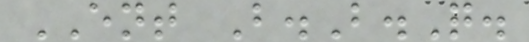ENT B.B.Q.
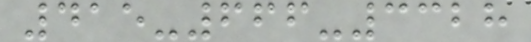415-666-3328
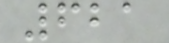621
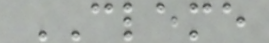CLEME
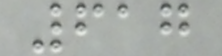617
